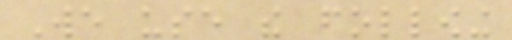We use the following
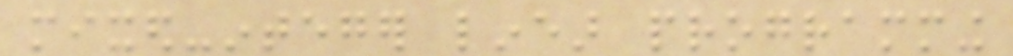mixed-integer linear programming
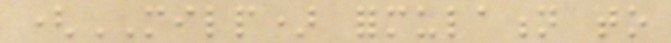(MILP) formulation to
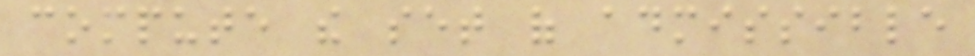compute the set of admissible
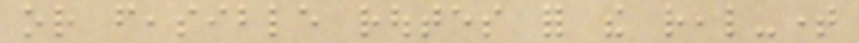or feasible routes for the real-time
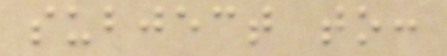subject to:
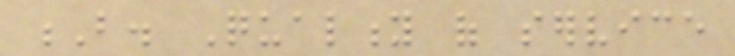B. Quality of service
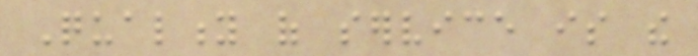Quality of service is the
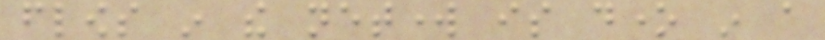flows in the network is done in a
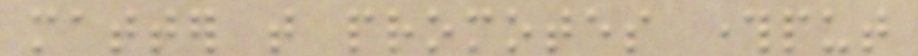matter that promotes throughput
